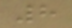8
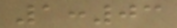1:03
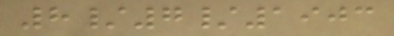8/7/1903
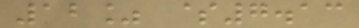12% $7.13
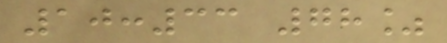10:33 78%
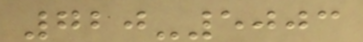720-5003
